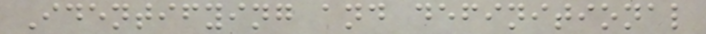Identifying and definitional
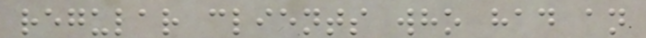regular clients who had an
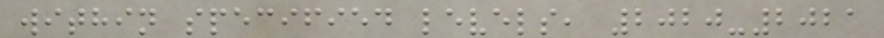within specified levels, 2020-2021
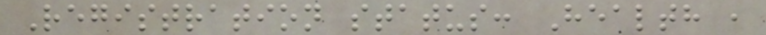Registration status: Health ,
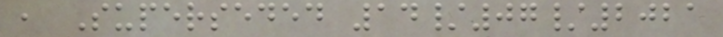, Superseded 14/07/2021
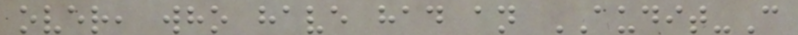over, who have had an AUDIT-C
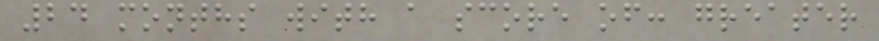24 months with a score of: greater
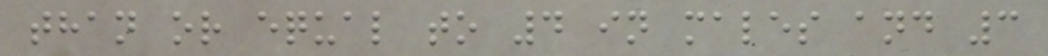than or equal to 4 in males and 3
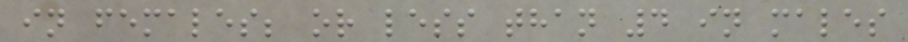in females; or less than 4 in males
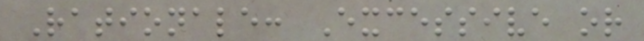Rationale: Excessive or
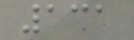131
